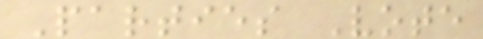Parties Vote
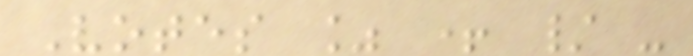Votes % + / -
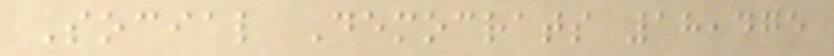Social Democrats 18,475
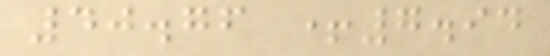40.76 +7.94
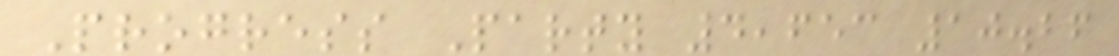Progress Party 4,653 10.26
